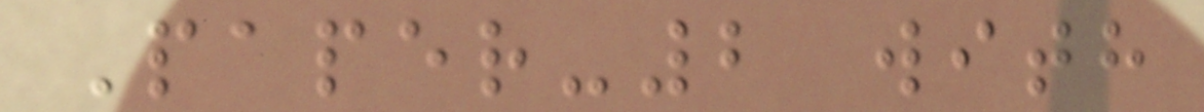Paper-2 with
